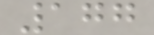177
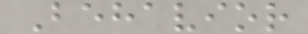Behavior
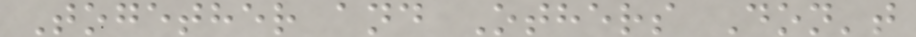Together and Others Don't
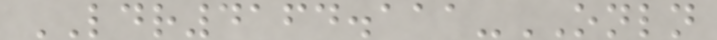LDR4164.111-ONLN
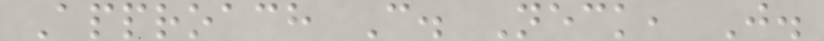Approach C. Neck, J.
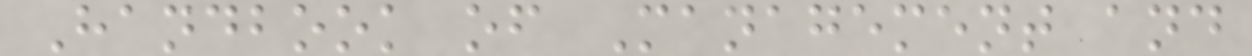Handbook of Management and
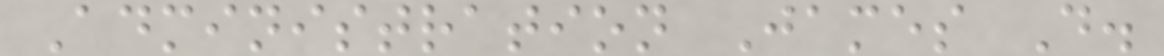Administration James D.
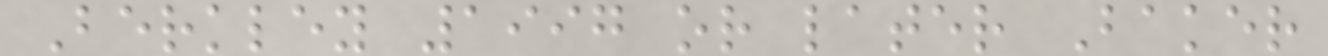Berkley 1997 or later Baker
